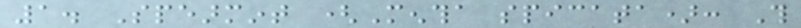1. Spearmint (Mentha spicata): This
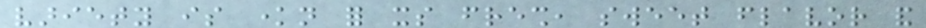variety is known for its fresh, sweet flavor and
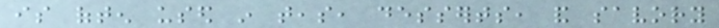is often used in teas, desserts, and savory
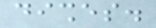dishes.
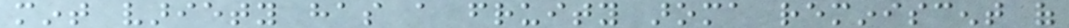mint variety has a fruity aroma reminiscent of
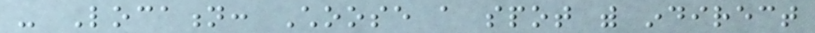- Location: Choose a spot with indirect
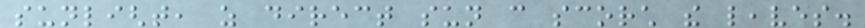sunlight, as direct sun can scorch the leaves.
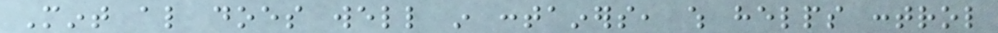Mint also does well in containers, which helps control
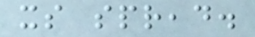its spread.
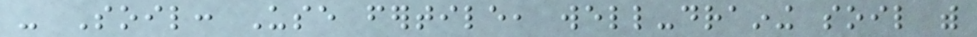- Soil: Use fertile, well-draining soil with
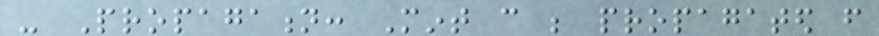- Propagation: Mint can be propagated from
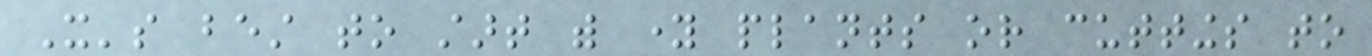It's best to start with young plants or cuttings to
